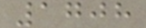1708
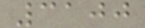3100
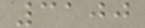3100
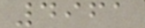4961
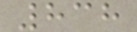838
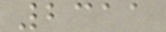2311
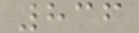836
